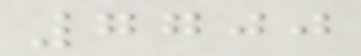7700
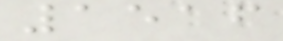1516
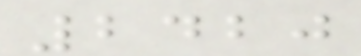2420
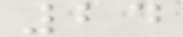24
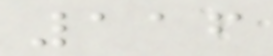116
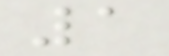1
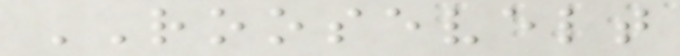ROOSEVELT
